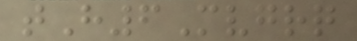tH6Mvgrq
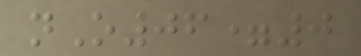nO06=0
